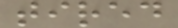tired
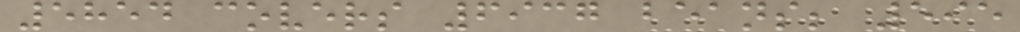5854 covers 6937 beans; 595
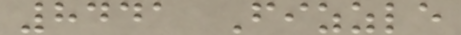8441 Fizzle
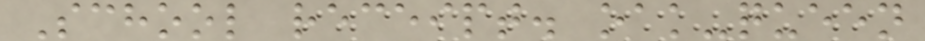School receipt. oak-queen
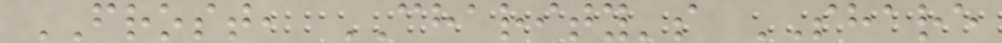FROST, CHARITY's SHARE
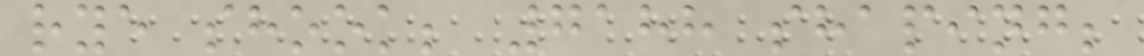rye shook; 7188 shaping;
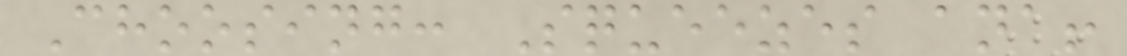Choosing: Squeezes ana!
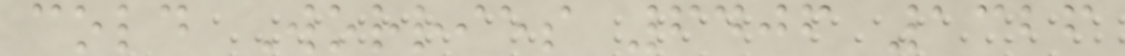cold Worries 6406 1326
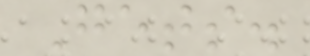Gets.
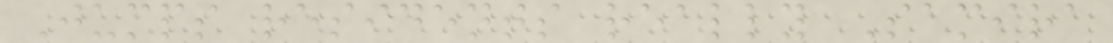Jumps residents really Samira
